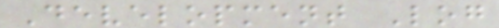Development Log
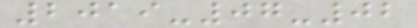2019-07-02
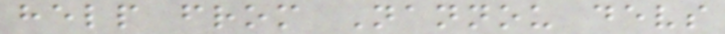help from Nannou devs
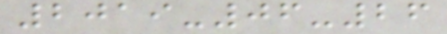2019-06-26
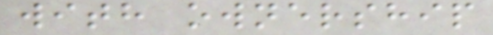with ownership
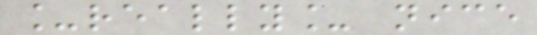_really_ nice
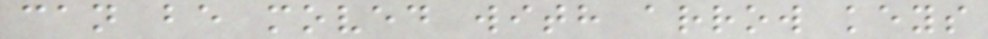can be moved with arrow keys
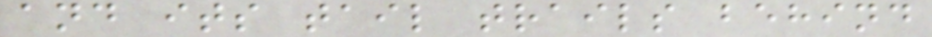and its tail trails behind
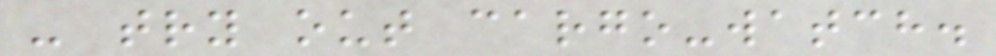- try out cargo-watch.
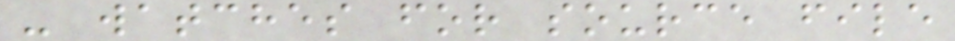- watches for source file
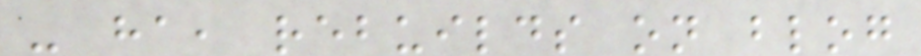- ha, rebuilds on blog
